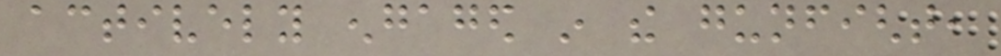actively engaged in the gunfight,
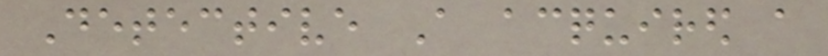Detective A acquired a
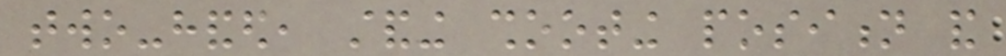two-handed, standing shooting position and
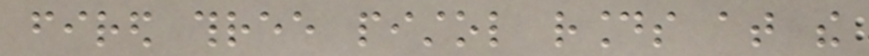fired three pistol rounds at the
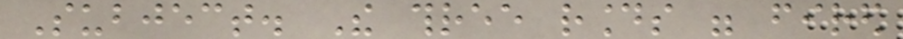Subject. The three rounds were fired
